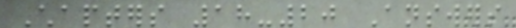Chapters 18-20 Answers
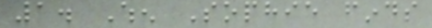1. When Sophie finds
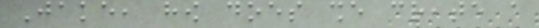Jake, how does she create a
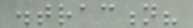distraction?
